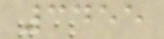3455
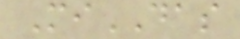MiDAS
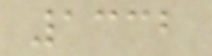1332
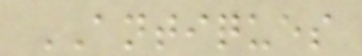ANTIQUES
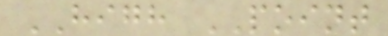HIGH POINT
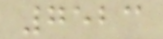7523
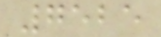7525
